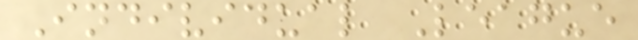Individual League
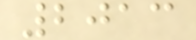2013
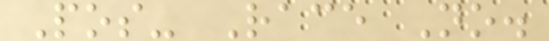Pos- Race No.
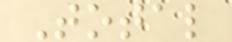Total
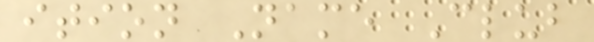ition Name Club
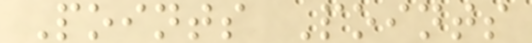Points Points
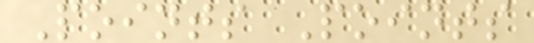Points Points
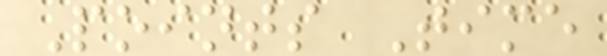Points Time
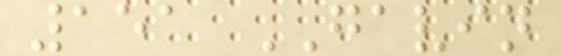151 GAVIN
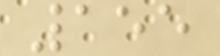155
